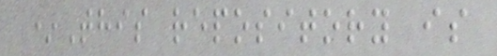*This repository is
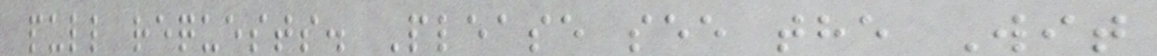pull requests. Please see the Wit
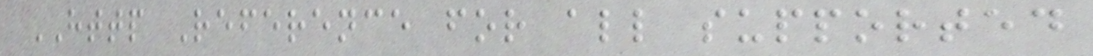HTTP Reference for all supported
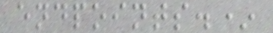endpoints.*
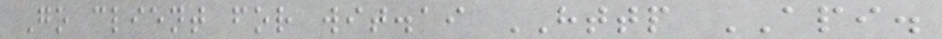Go client for wit.ai HTTP API.
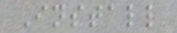Install
